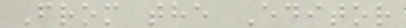From the Editor
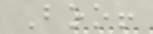Boo!
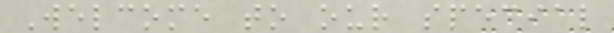Welcome to our special
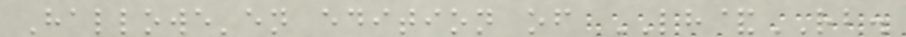Hallowe'en edition of LH&RB.
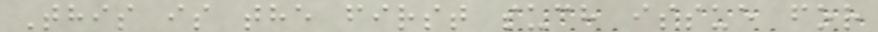This is the first such issue for
